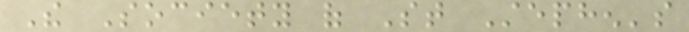The Society of St Stephen's
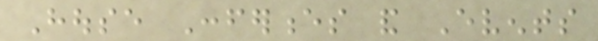House Conferences and Events
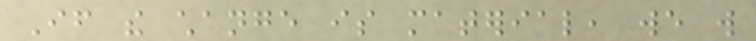If the change is material, we will
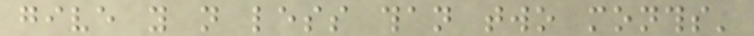give you not less than two months'
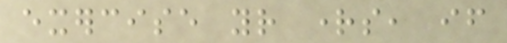exercise your rights, if
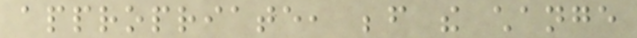appropriate, before the change
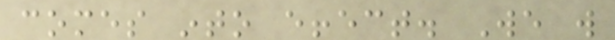comes into effect. We will
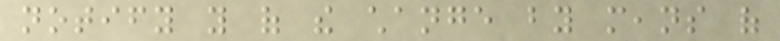notify you of the change by means of
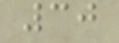30
